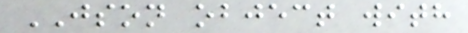JSON object with
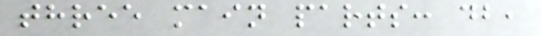three main parts: db,
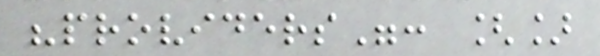"providers": []
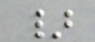}
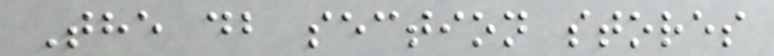The db section stores
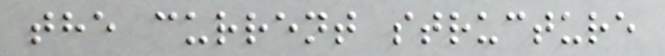the current structure
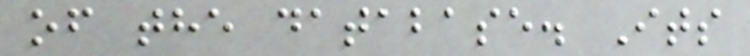of the database. Its
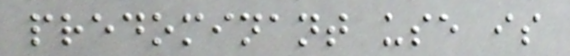predominant use is
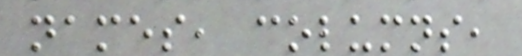names, columns,
